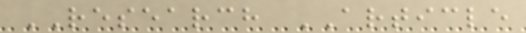RESEARCH ARTICLE
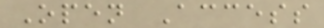Open Access
